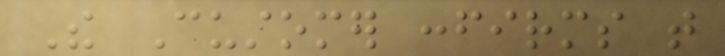The Customer confirms that
